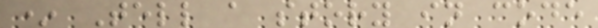* Tell a story in code
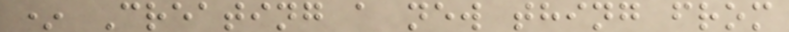* Creating a new thing from
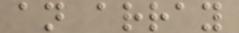an array
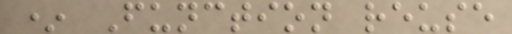* Function reuse
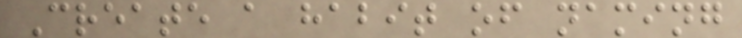Create a habit of naming
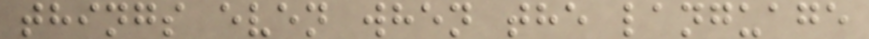things even when the language
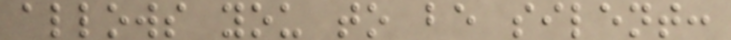allows you to be silent:
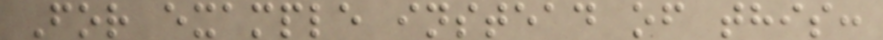For example instead of this:
